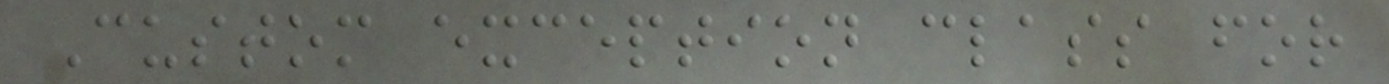Custom exception class for
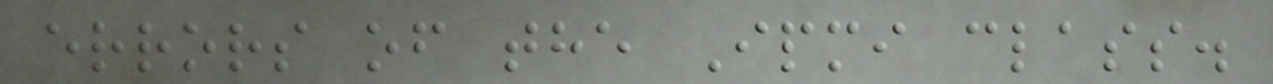errors of the Ipmi class.
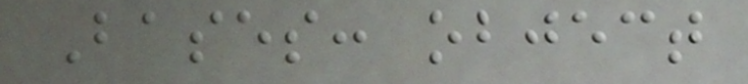Bases: object
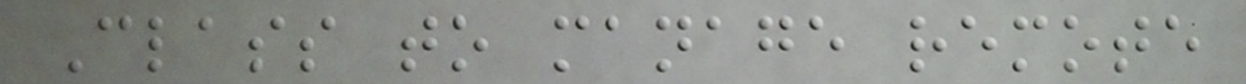Class to manage remote
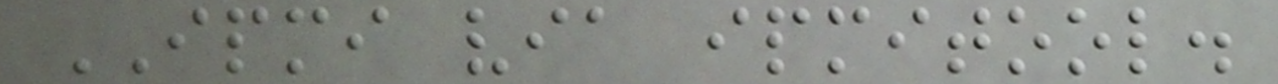IPMI via ipmitool.
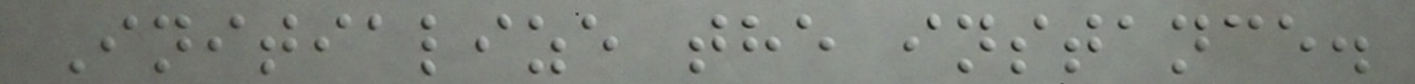Initialize the instance.
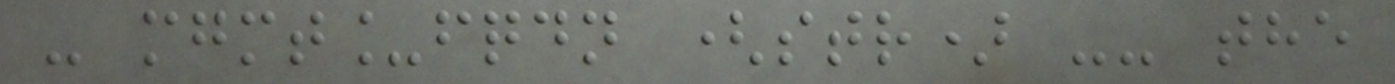- mgmt_fqdn (str) -- the
